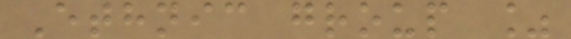Ethnic group %
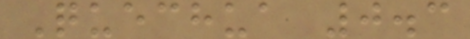Quechua 0.3
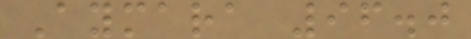Aymara 96.0
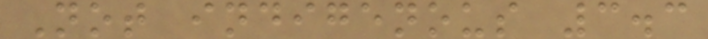Not indigenous 3.3
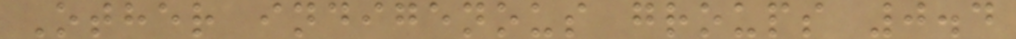Other indigenous groups 0.4
